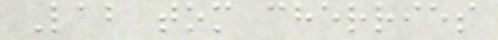Lab tom cherries
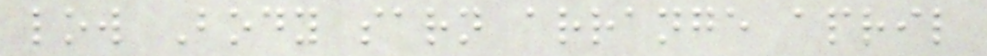low Body sarn arrange april
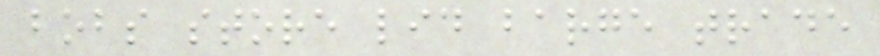bobs store lid barge trade
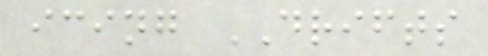icing DRIFTS
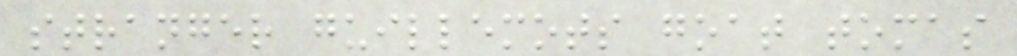stranger guillemots goat tomas
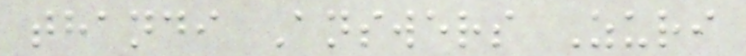thandi Answers Zuri
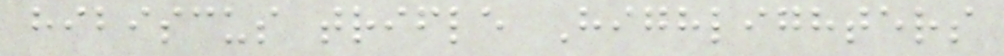hibiscus trifle Highlighters
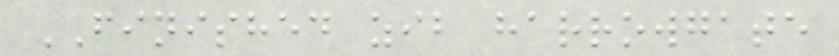FINISHED zib harrowgate
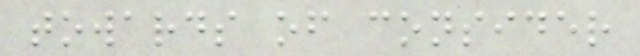towards of consider
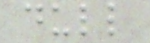dull
